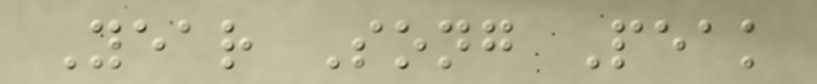Year Song Peak
